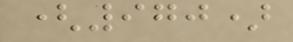(970)
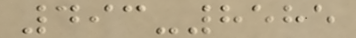493-8585
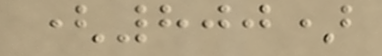(800)
